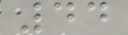44
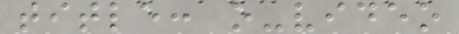title: o-video
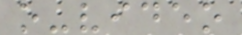o-video
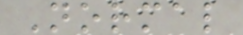Normal
